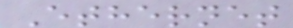Ethernet
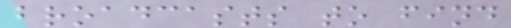broadcasts to find
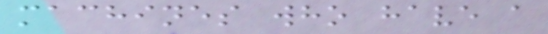machines who have a
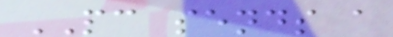PC sends a
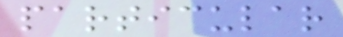particular
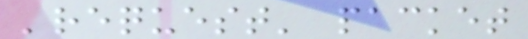'request' packet
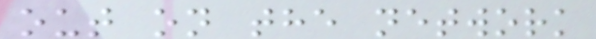out on the network
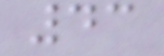43
